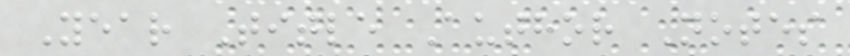Year Title Author Notes
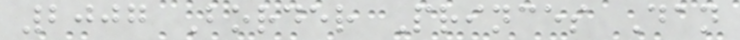2007 Border Princes Dan
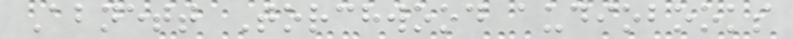Abnett Torchwood audiobooks
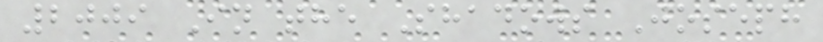2009 In the Shadows Joseph
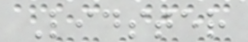Lidster
